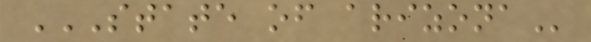STATE OF ARIZONA
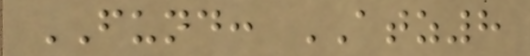FUND: ATZ8
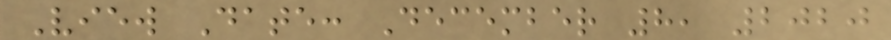View Date: December 8, 2020
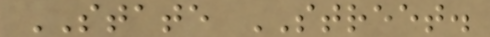STATE STREET.
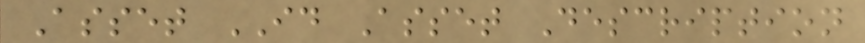Asset ID Asset Description
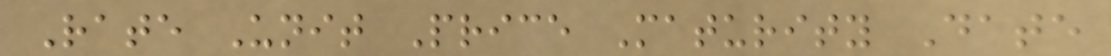Rate Unit Price Maturity Date
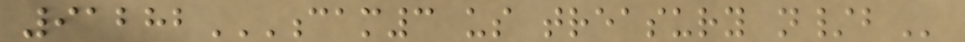91282CAM3 US TREASURY N/B
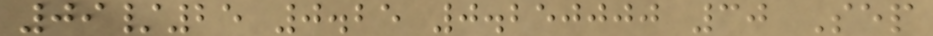09/25 0.25 0.250000 30 Sep
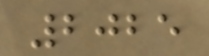2025
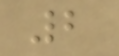2
